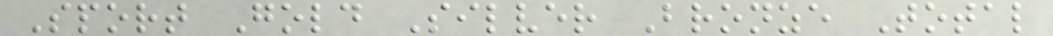Sport Gold Silver Bronze Total
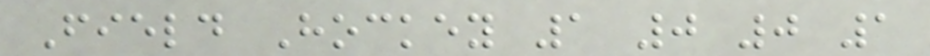Field Hockey 1 0 0 1
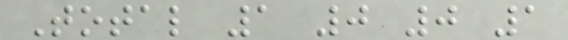Total 1 0 0 1
